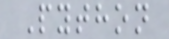Python
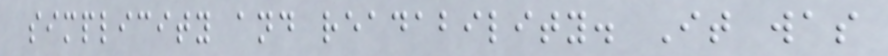simplicity and readability. It was
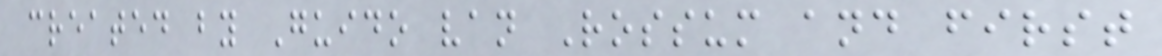created by Guido van Rossum and first
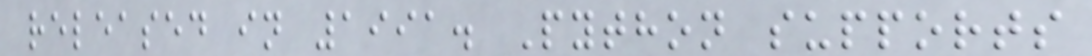released in 1991. Python supports
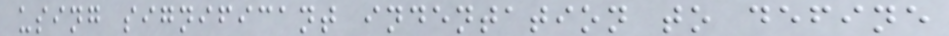using significant indentation to define
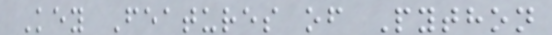Key Features of Python
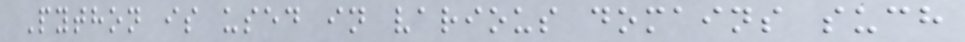Python is used in various domains such
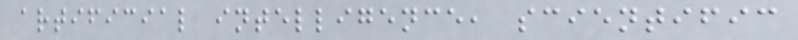artificial intelligence, scientific
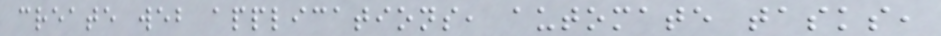create web applications, automate tasks,
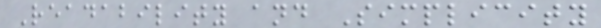Readability and Simplicity
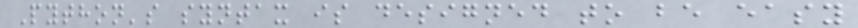Python's syntax is designed to be easy
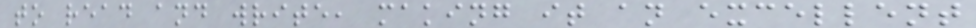to read and write, making it an excellent
